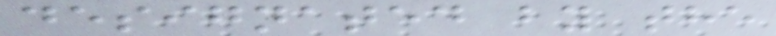designated by the
